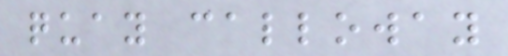quay calloway
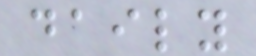daily
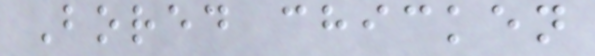Bored chicken
